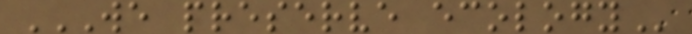WE PRESERVE ECOLOGY
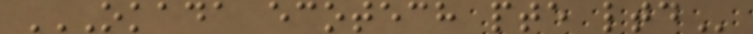OKADA ECOTECH PTE LTD
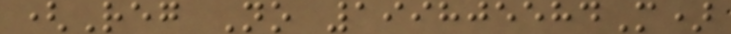(Reg No 199805584M)
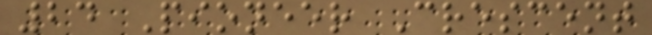24 Pioneer Crescent
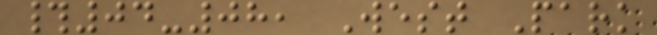#04-08, West Park
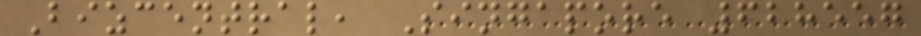Bizcentral, Singapore 628557
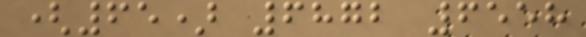(65) 6872 6558
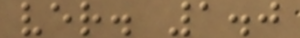ver. 1.0
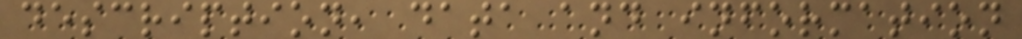description, data and information
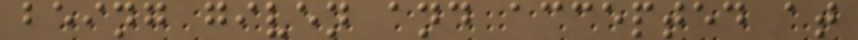being given and accepted at
